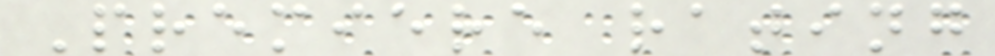Premiere rating
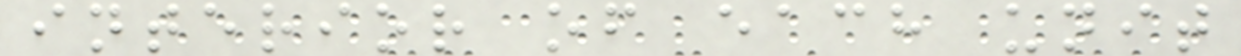interior of each unit
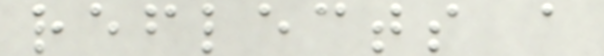reflects a
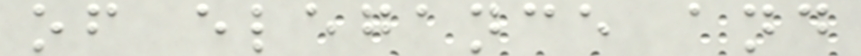of elegance and
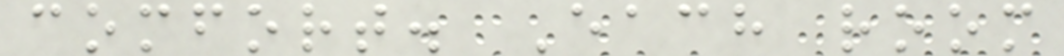comfort. Each room
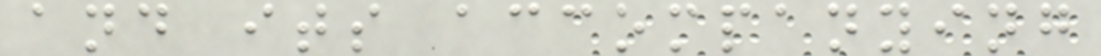and its accompanying
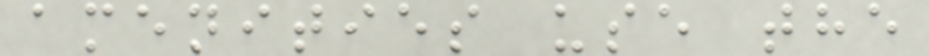amenities use the
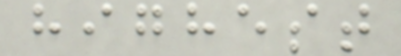highest
